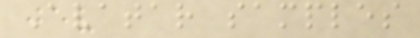Avatar samples
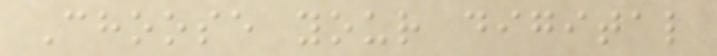Choose your digital
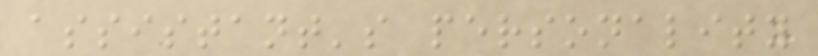assistant's personality
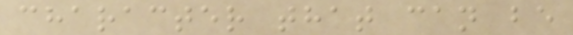character that can be
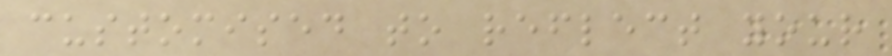customised to reflect your
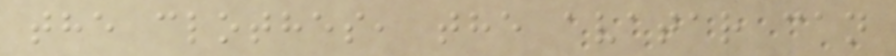the clothes, the avatar can
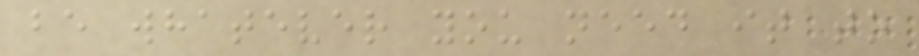be whatever you need it to
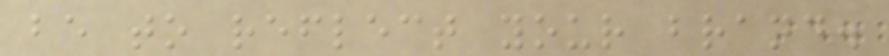be to reflect your brand.
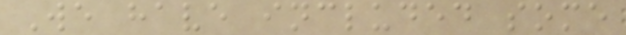We have included some
